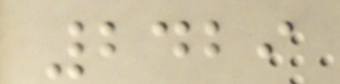2429
